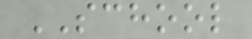SCHOOL
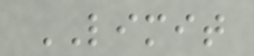LIMIT
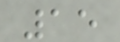15
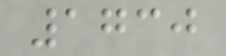1730
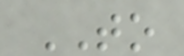TO
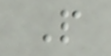P
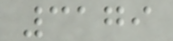3179
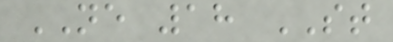NE 18 ST
